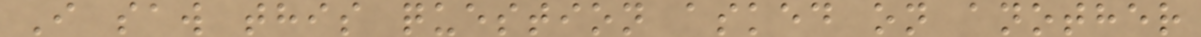I saw this question asked on another
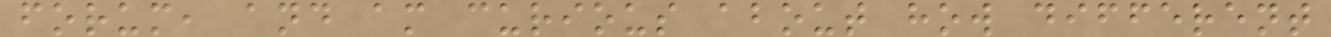forum, and am curious about how different
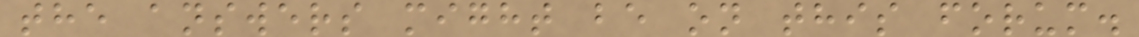the answers might be on this forum.
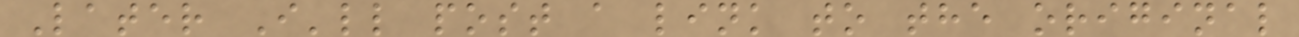Later I'll post a link to the original
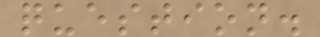question.
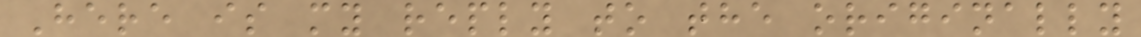Here is my reply to the originally
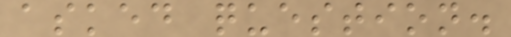asked question.
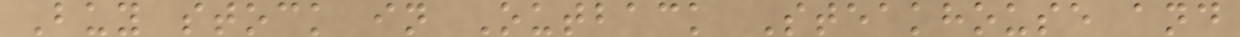Buy stock in Outback Steakhouse and
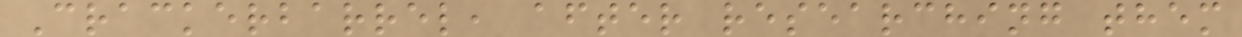Crackerbarrel, after researching them
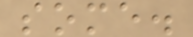some.
